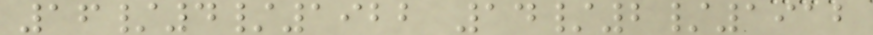16/4/1922 14/2/1912
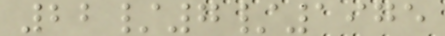22/7/1975
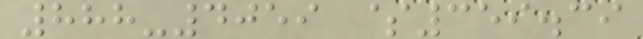888-4059 $359.39
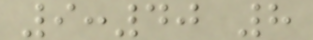9:40 8
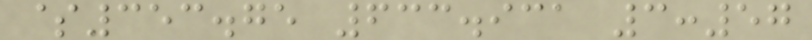$353.75 633.931 3:57
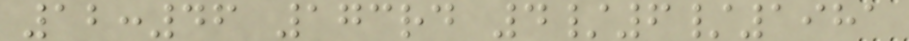12:46 173rd 4/6/1981
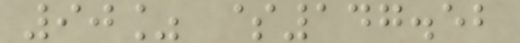90% $147.52
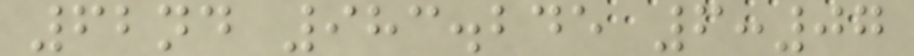62nd 983.245 6:07
